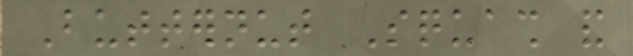Butternut Squash and
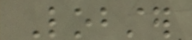Lobster
